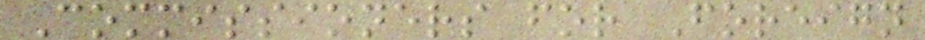Commissioners for Foreign
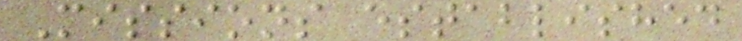Missions established
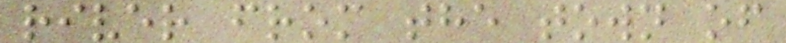river from the town of
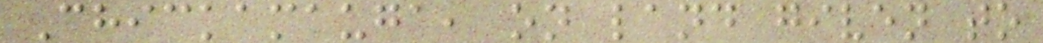Chickamauga, on land given to
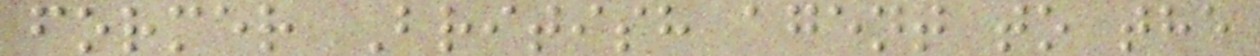former British agent to the
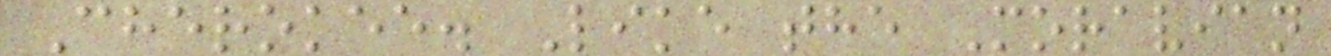Cherokee. Like the Moravian
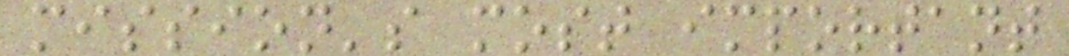mission's most important
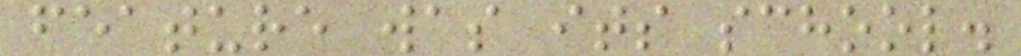feature was its school.
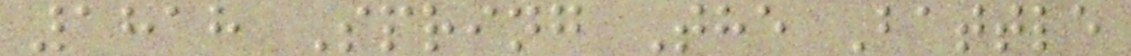1818 Spring The Battle
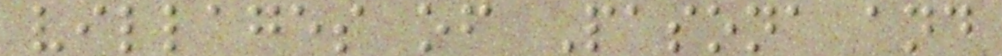villages of Pasona and
